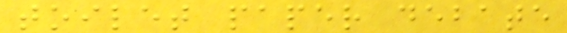toilet paper debate
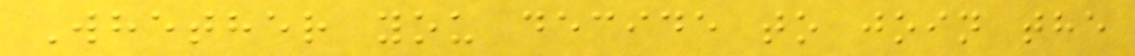Whether you decide to join the
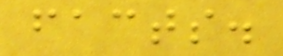facts.
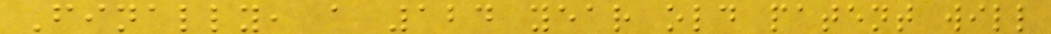Finally, a 124 year old patent will
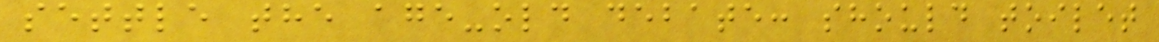settle the age-old debate: should toilet
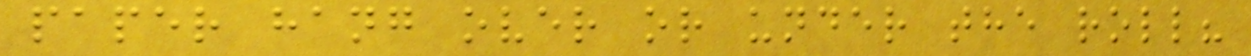paper hang over or under the roll?
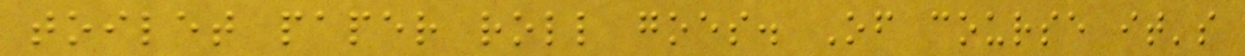toilet paper roll goes. Of course it's
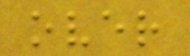over
